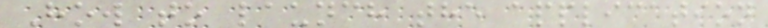How to launch the application
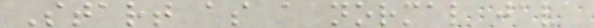Start as a normal java
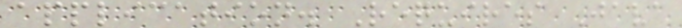application. Requires Java
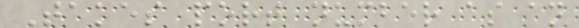Takes port number as an
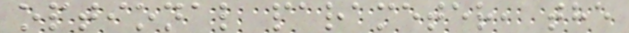optional parameter, the
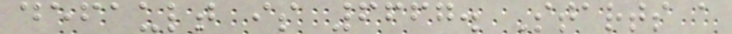default is 6667. Starts a
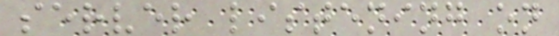server listening on
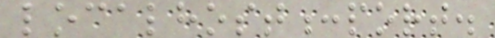localhost:port.
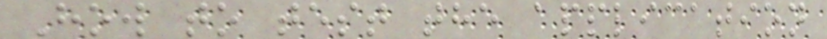How to test the application
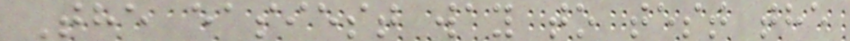The easiest way to test the
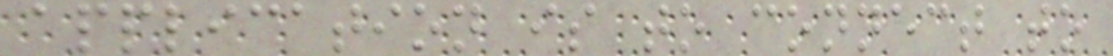application is to connect to
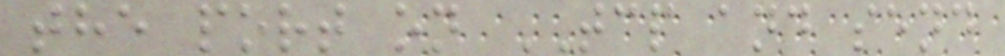the port on TCP and send
